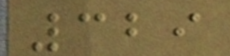329
